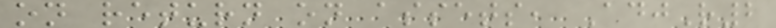on return on assets, AdjR2
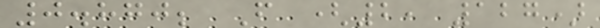0.870; F (2, 127)
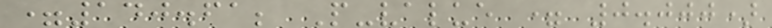=140.61; P-value = 0.000)
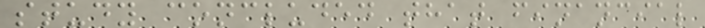study concluded that financial
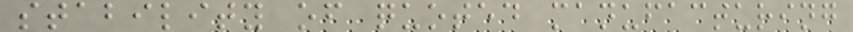stability of quoted manufacturing
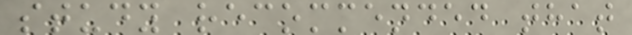study recommended that
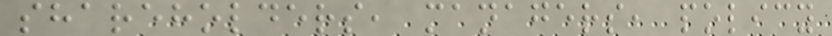shareholders, managers, policy
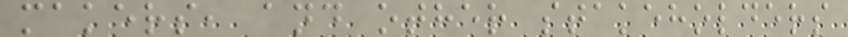makers, and other stakeholders
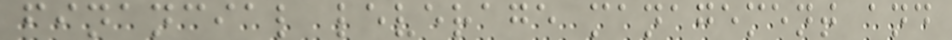financial leverage management and
